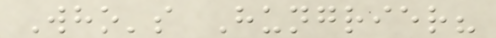Who's Hungrier?
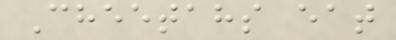Cheetahs eat
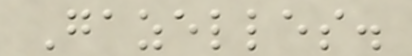Gazelles.
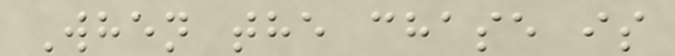When the chase is
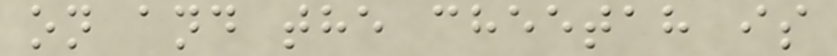on and the cheetah is
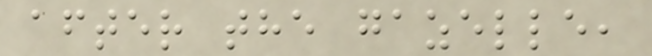after the gazelle,
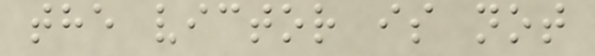the victor is not
